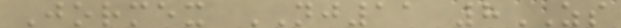Jormex NJ11 8ZS
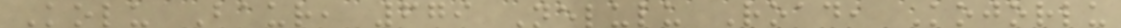Kolu Baur, 679 Nelulu Road, Kojorlu
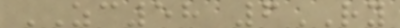ZC58 6RY
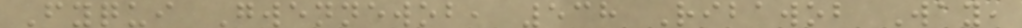Fyqui Gwennewob, 538 Ribawob Way,
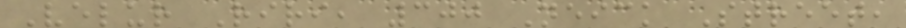Velur Riri, 300 Neick Street,
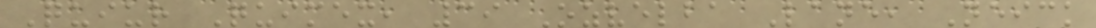Quiur Quimex, 39 Ozvelba Lane, Neick
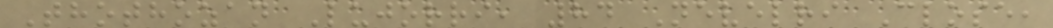Thothozan Lujorri, 84 Nevelri Close,
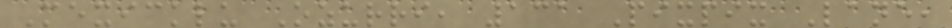Mexicklu Ozurri, 131 Pixpix Lane,
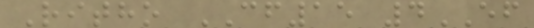Ritho CF15 4EF
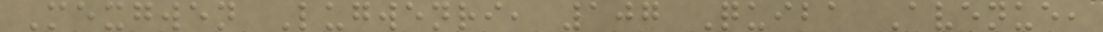Mexgwen Lugwenri, 107 Quiba Avenue,
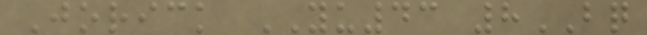Jorick YU43 8BQ
